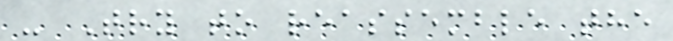- Try to reassemble the
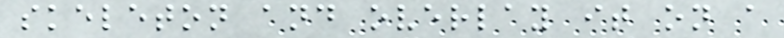skeleton and overlay it on a
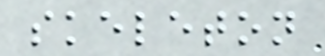skeleton
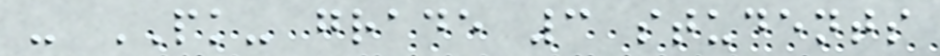- PK- grade 3 students
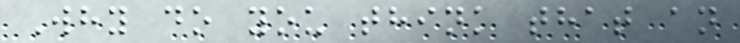Why do you think that an
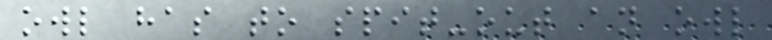owl has to spit-out an owl
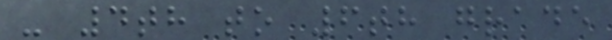- 4th to 6th grade
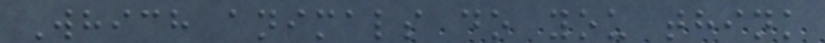Which animals do you think
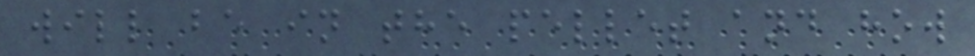will be in the pellet and how
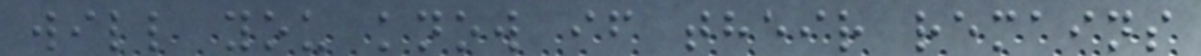will you know if their remains
